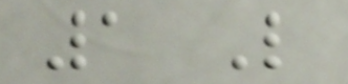1 Like
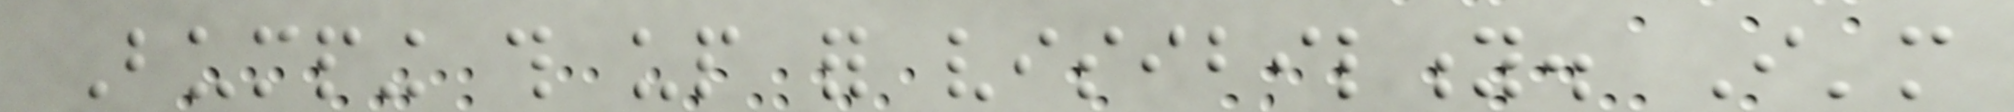Bumping this up for visibility. I'm
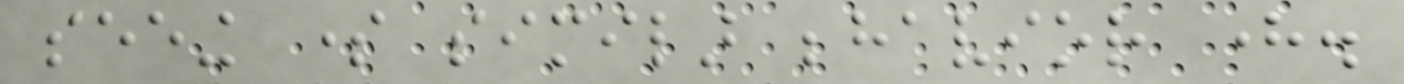seeing some similar behavior here.
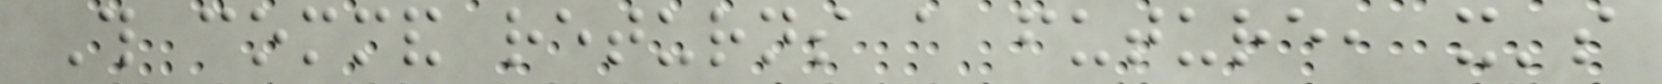This command returns a future, it's
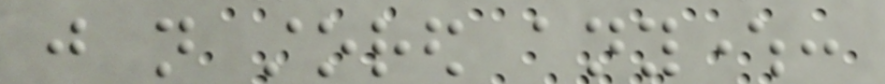just not stored anywhere:
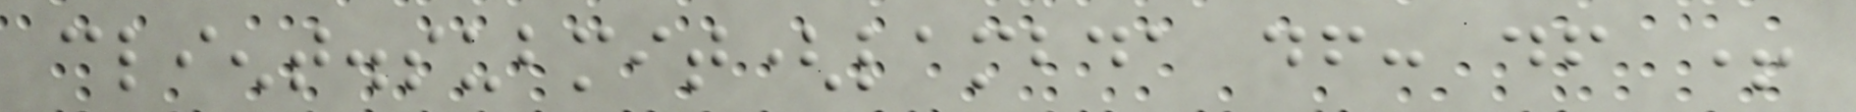client.submit(lambda df: df +
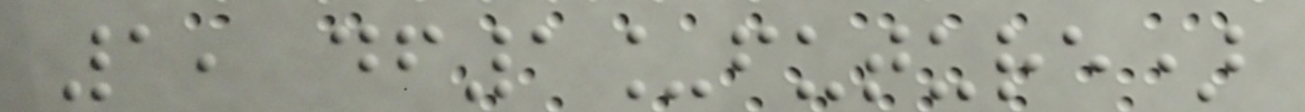1, df1_future)
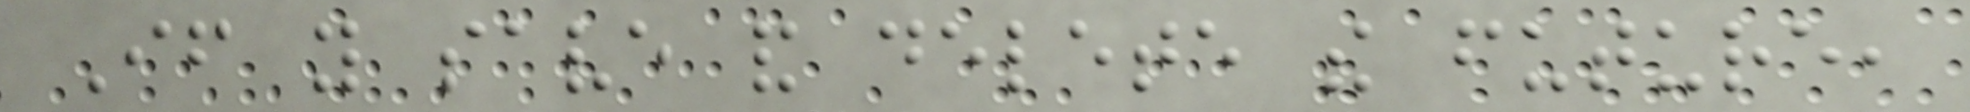If you save and delete the future,
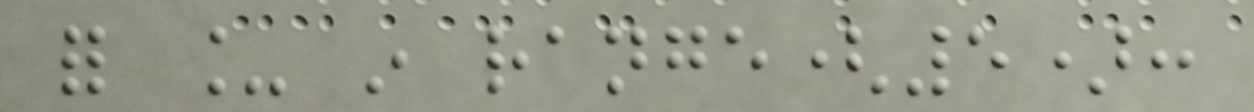for _ in range(5):
